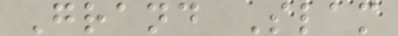Grand Slam
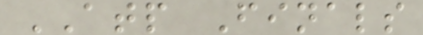ATP Finals
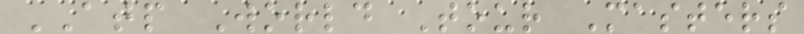ATP World Tour Masters
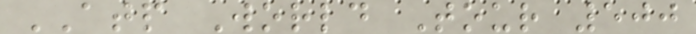ATP World Tour 500
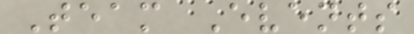Team Events
